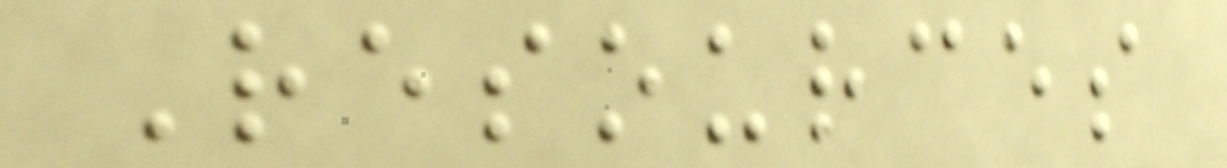Resources
